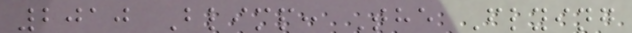2010 Blimp: The Flying
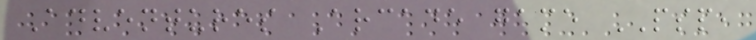Adventures Arcade game PSP,
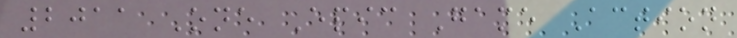2011 One Epic Game Action
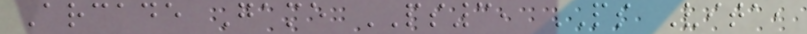Arcade Game PS3, PS Vita,
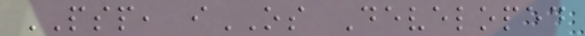PSP, iOS Developed
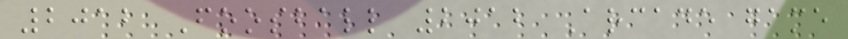2012 Foosball 2012 Arcade game
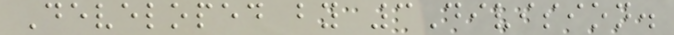Developed by 3Division.
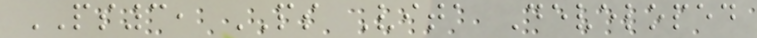PS3, PS Vita Developed
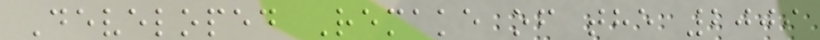Developed Remake of the 2009
